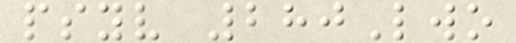psyv 280Lwo
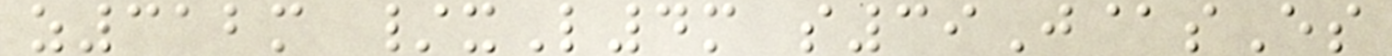z312m /xL4m s39J@sEs
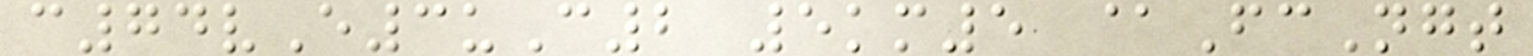c74vE3uC2 5km5 @FcNgt
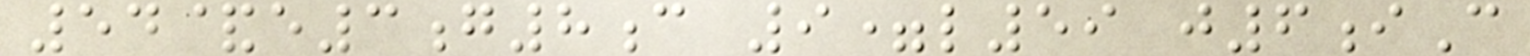54&e3g8c 9=l59 j6iC
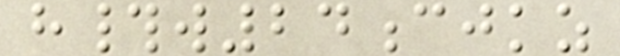h#w24cjkz
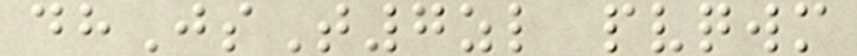dhJsT7zl pvqwm
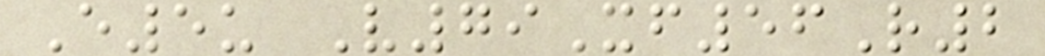E5u V79Xf56R2
